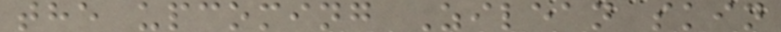the upcoming Zilean skin
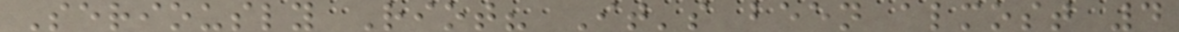Seriously Riot? It's been almost 4
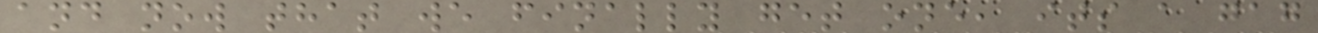and now that we finally get one, its a gag
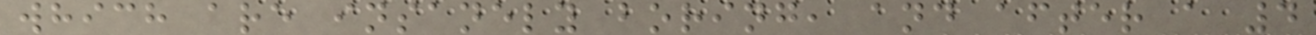which are insanely boring, and after a 4
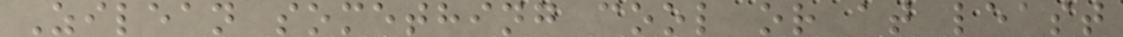Zilean something cool or at least
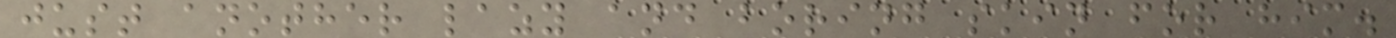just another lazy and boring skin for him.
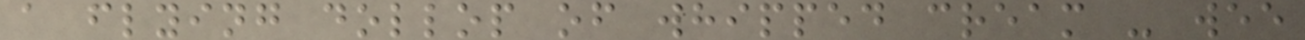a flying dollop of whipped cream - wee
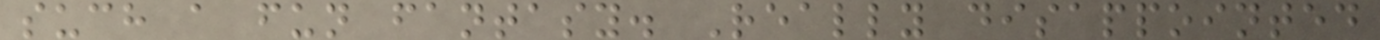such a fun fantasy. Really disappointed
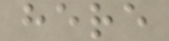here
